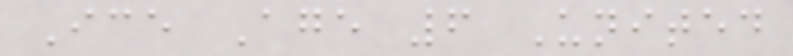Ice Age 6 United
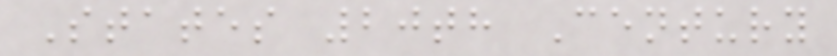States 20th Century
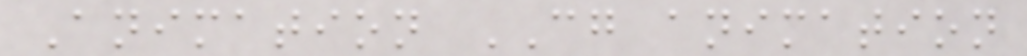Animation CG animation
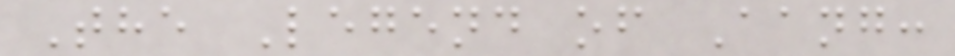The Legend of Aang:
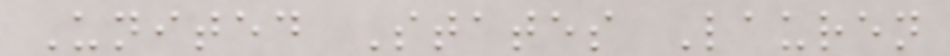United States Lauren
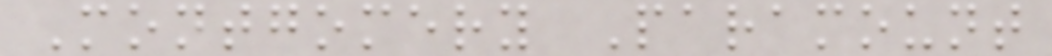Montgomery Paramount
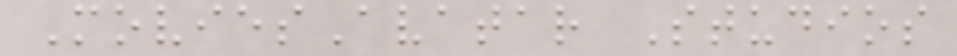MoviesAvatar Studios
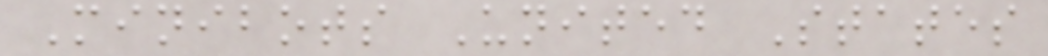Minibots United States
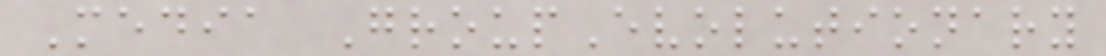Media GroupEvolutionary
